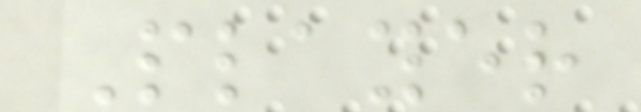Player
